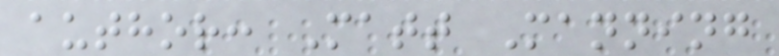author: Matt Manning
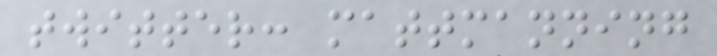twitter: mattmanning
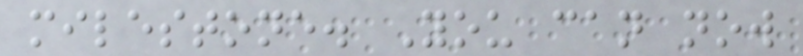milestone. You can now
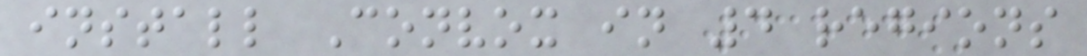install Convox in 4 regions
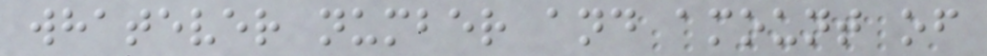whatever number and amount of
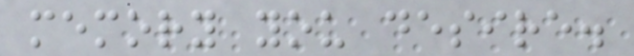memory you desire.
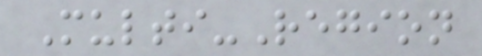Multi-Region
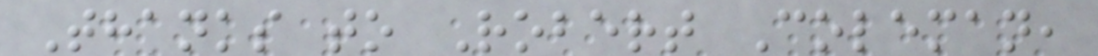Thanks to Robert Coleman,
